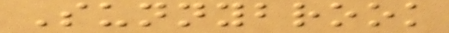Sunnybrook
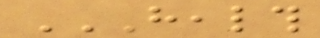HEALTH
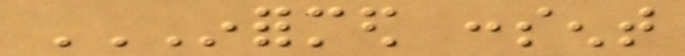INFORMED CONSENT
